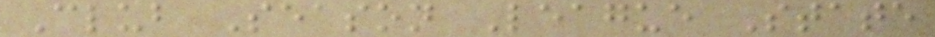Club Season League State
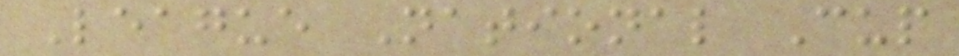League National Cup
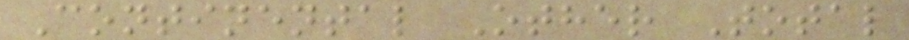Continental Other Total
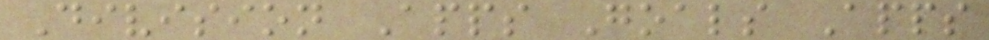Division Apps Goals Apps
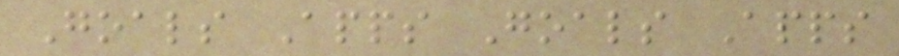Goals Apps Goals Apps
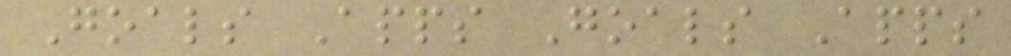Goals Apps Goals Apps
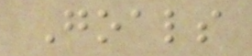Goals
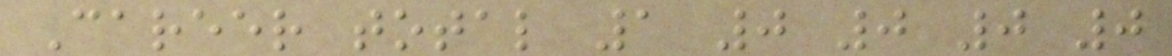Career total 1 0 0 0 0
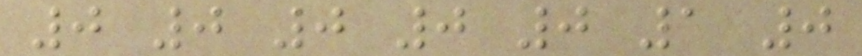0 0 0 0 0 1 0
